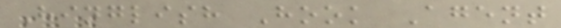Hinglish Hook Agent
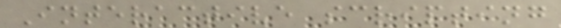Interactive scripting
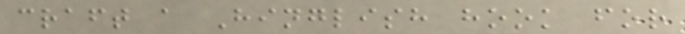craft a Hinglish hook for
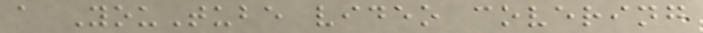a YouTube video covering
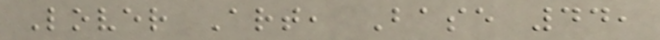Lover Art, Base 44,
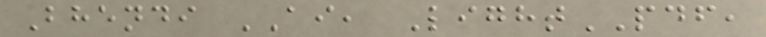Bhendi AI, LightPDF,
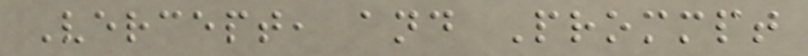Vercept, and Prommpt
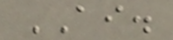AI.
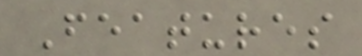Features
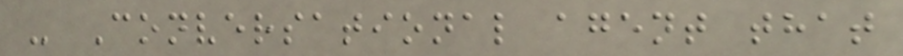- Conversational agent that
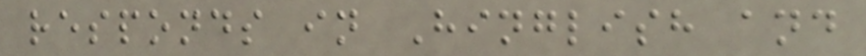responds in Hinglish and
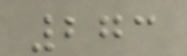273
